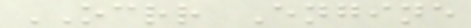OCRR Engine
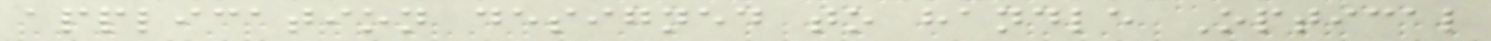application designed to handle Optical
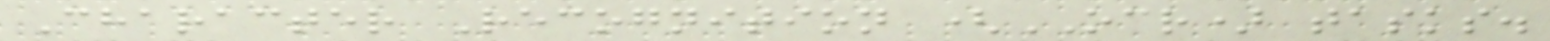Character Recognition (OCR) tasks.
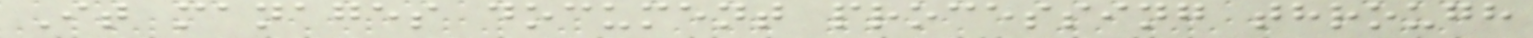It manages document processing through
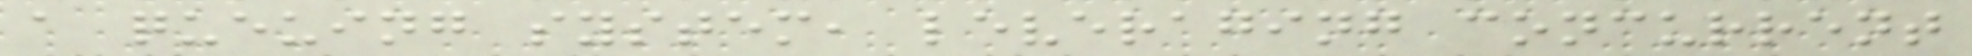a queuing system, leveraging concurrent
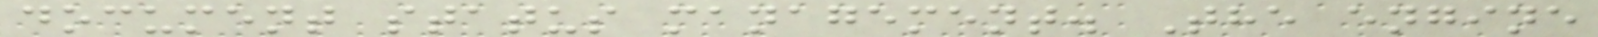document status management. The engine
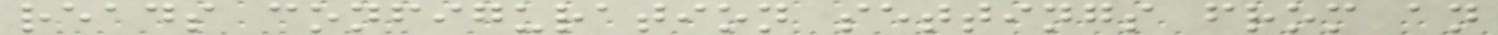reads configuration settings from an
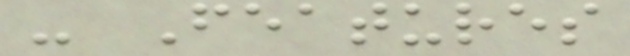- Features
